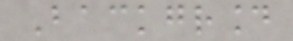Background
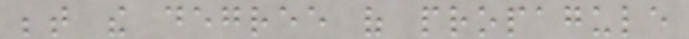between the degree of propagule
